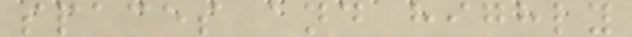spaces and highly
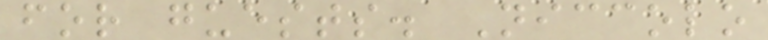for guests. Niccolo
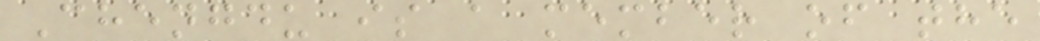Chengdu is a member of the
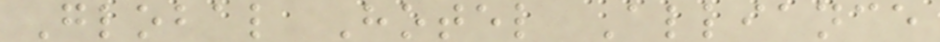Global Hotel Alliance
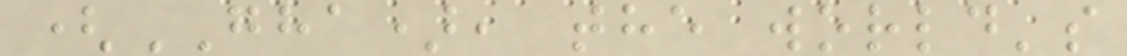(GHA), the world's
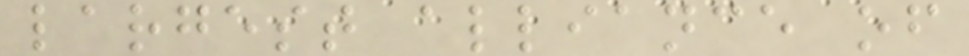largest alliance of
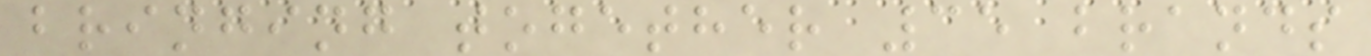bringing together 35 brands
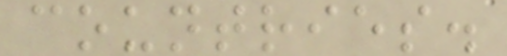countries.
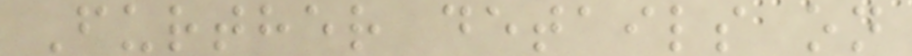Further details on
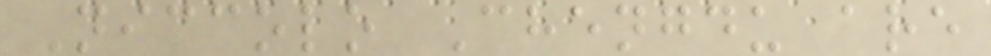Niccolo Chengdu are
